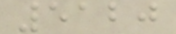5120
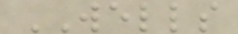WELLS
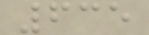635
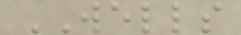WELLS
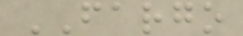FARGO
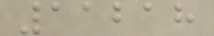11218
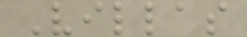Villas
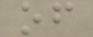of
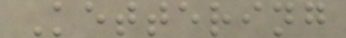Kettering
